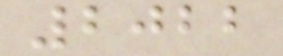2022
